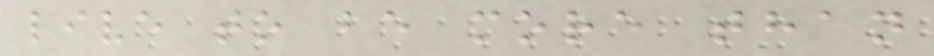live to be more than
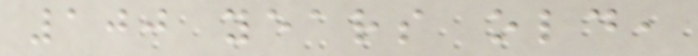100 years old,
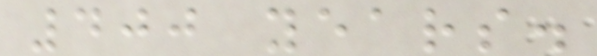400 years.
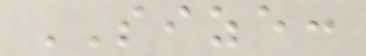SIZE:
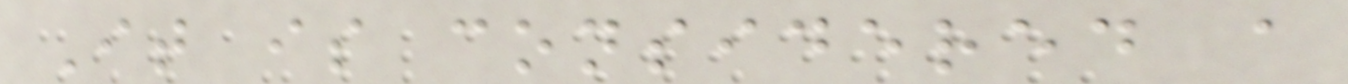It is considered a
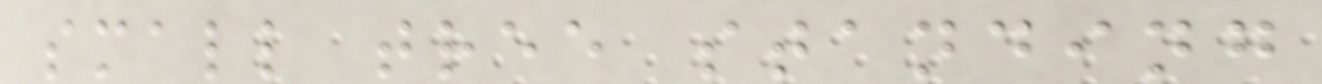small tree standing
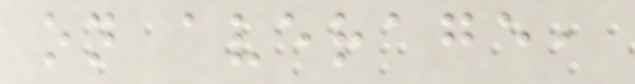on average,
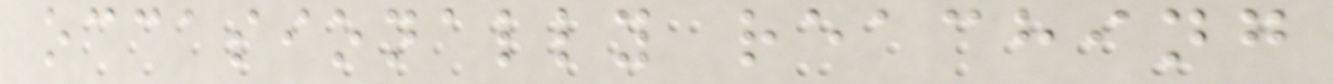occasionally reaching
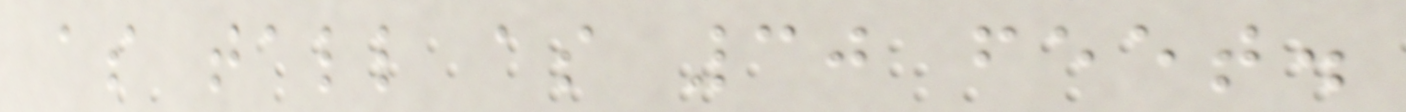as tall as 30 feet.
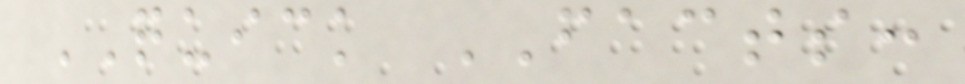QUICK FACTS:
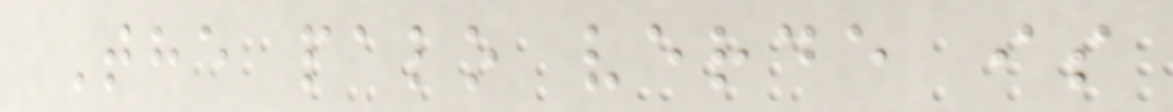The palo verde is
